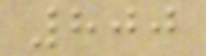800
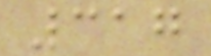317
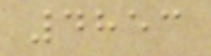4853
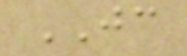JC
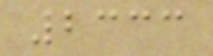2333
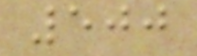500
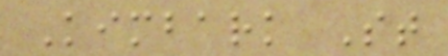Kimbark St
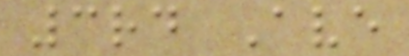3rd Ave
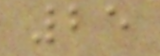25
